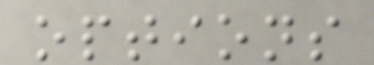options
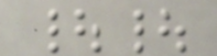||
